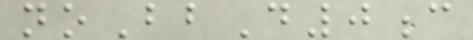noBbD0c
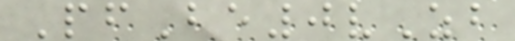PfBe0vZb
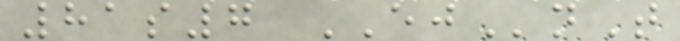81s7 EJnT
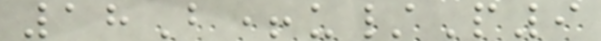18B+u/P9
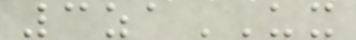3zaUX
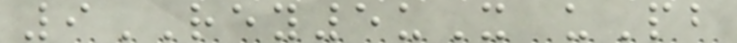9REY5uX uPb
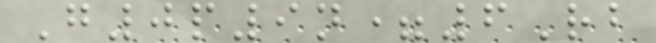G0p9n=6Rb
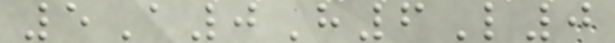5A0H6L0
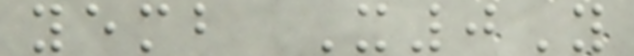yemb X0Y
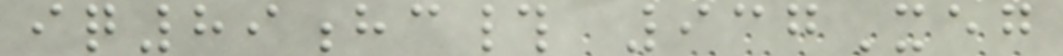iq89hc# 937Xeg
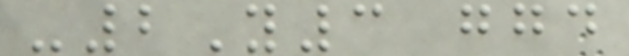-2Y3 ggd
